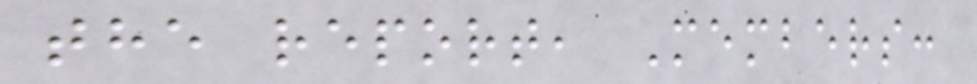the report, Members:
